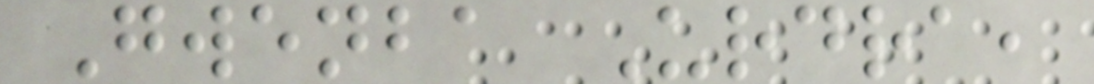Gwenba Urdra,
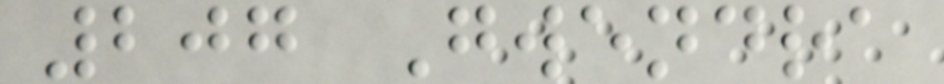207 Gwendra
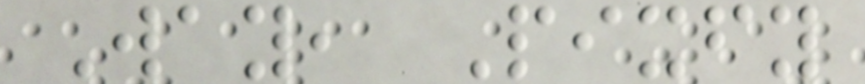Way, Pixfy
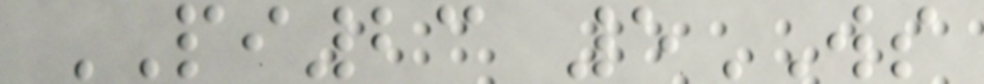PI23 5WS
